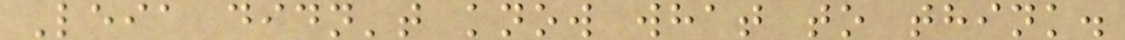Leia didn't know what to think.
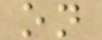on
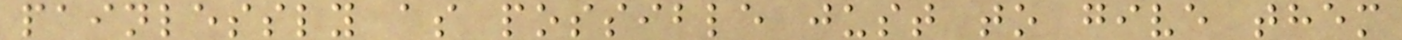painlessly as possible just to give them
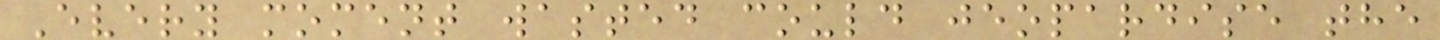Every moment wasted could jeopardise the
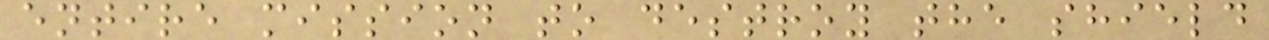entire mission to destroy the shield
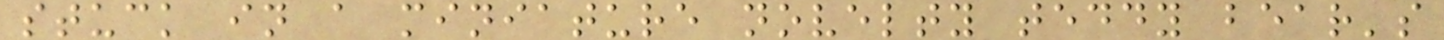stuck in a miniature novelty teddy bear's
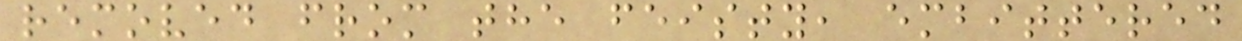removed from the feisty, embittered
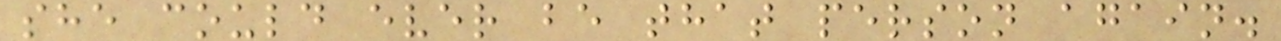she could ever be that person again.
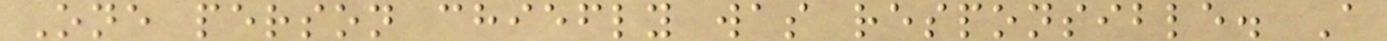One person chiefly was responsible. A
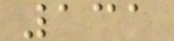131
